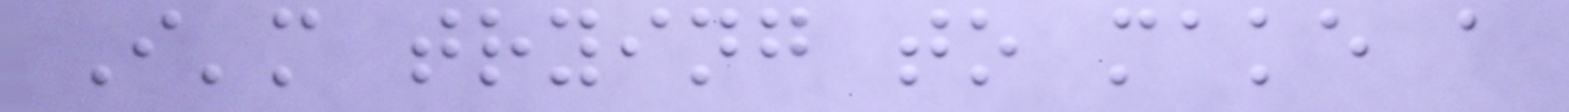I'm trying to make a
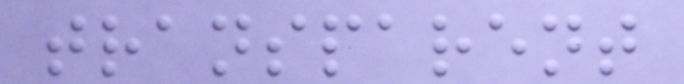transparent
